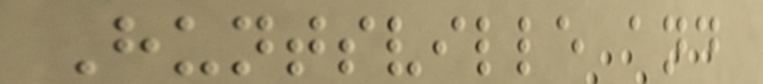Huntsville and
